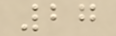27
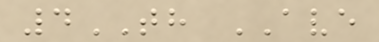4TH AVE
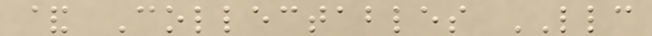& Collectables LLC
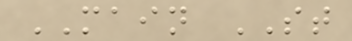MAIN ST
